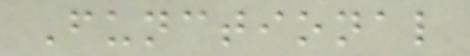Functional
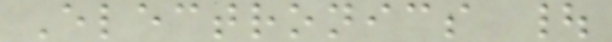Electronics |
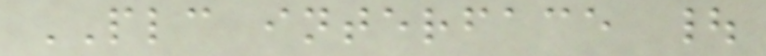PLC interface |
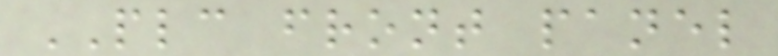PLC front panel
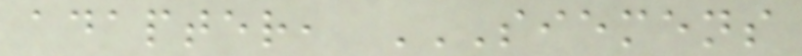adapter, SIEMENS
